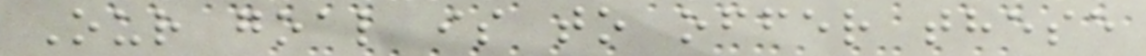Our goal is to offer these
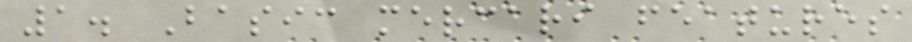1. Basic mercari features
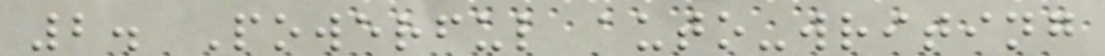2. Powerful auto-writing
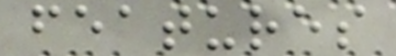features
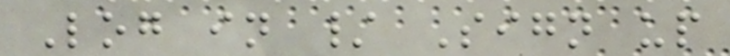Log in / Sign up
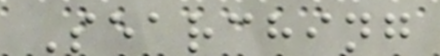Searching
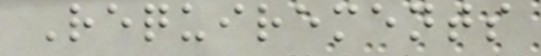Requirements
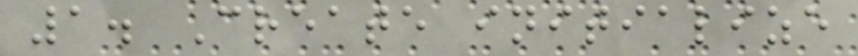1. Create initialize
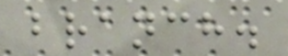branch.
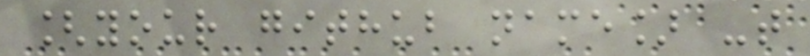[your github name] -t
